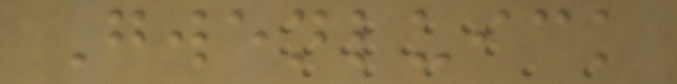Gwenluick
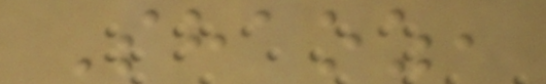Shaoz,
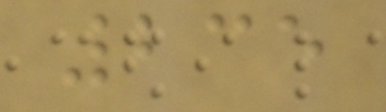235
